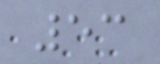53
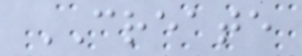CREATE
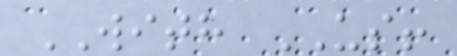WITH US!
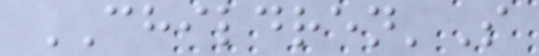CHILDREN'S
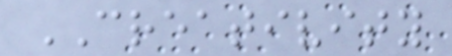CREATIVITY
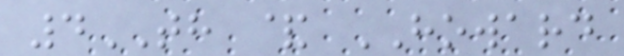4TH & HOWARD
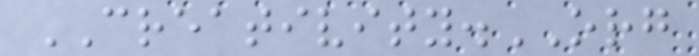CREATIVITY.ORG
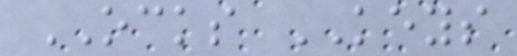OCKS KEYS
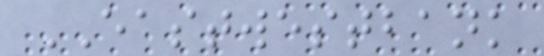EASTWESTBANK
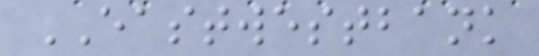EASTWESTBANK
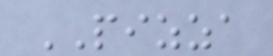PIZZA
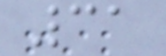31
